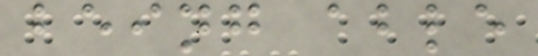being able
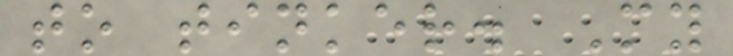to tinker. My
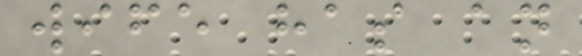wife has an
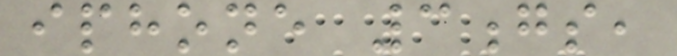iphone 3gs,
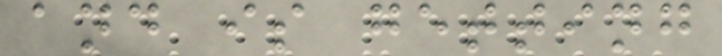and is getting
